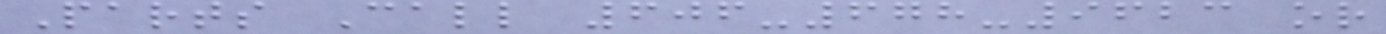Parts Call 606-678-9623 or
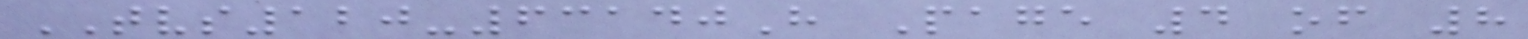TVS120-63140H Page 4 of 8
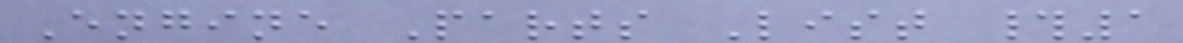Engine Parts List #1
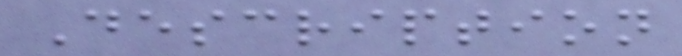Description
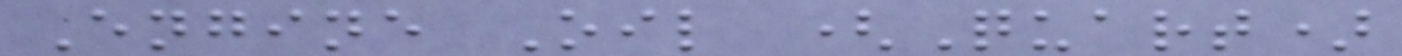Engine Oil (Quart)
